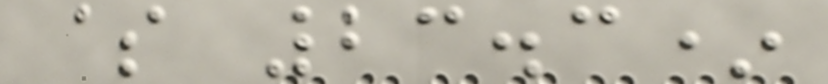$ 23.3*
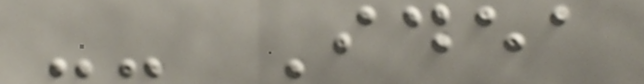-- Idea
